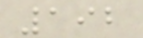192
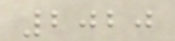2020
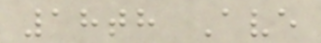18th Ave
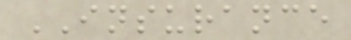INSURANCE
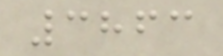3863
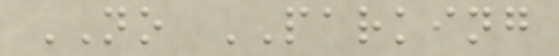NO PARKING
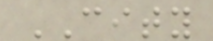CITY
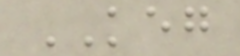KEG
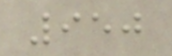950
